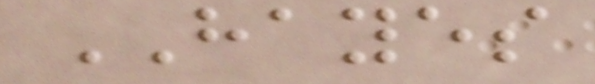HAYES
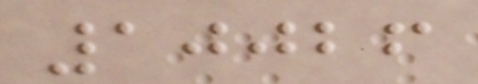10026
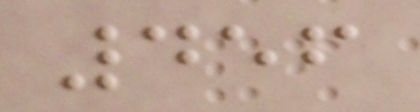456
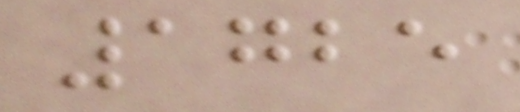1725
